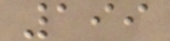199
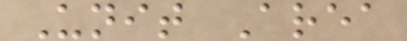Unit Area
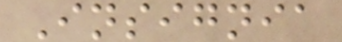Insignia
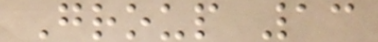Group 13
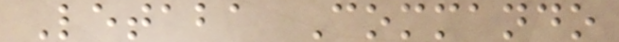Letaba Commando
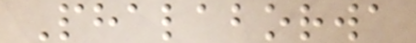Phalaborwa
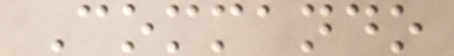Commando
